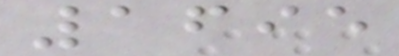1695
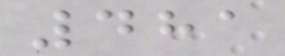481
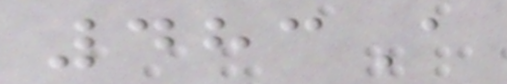483A
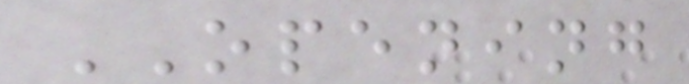OPENING
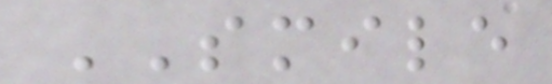SMILE
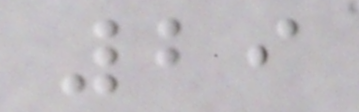29
